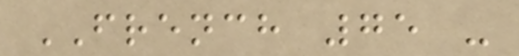FRENCH 75 -
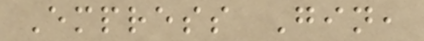Empress Gin,
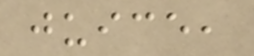juice,
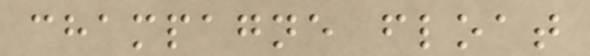champagne float
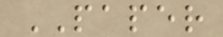PAPER
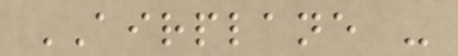AIRPLANE -
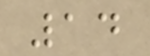14
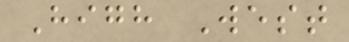High West
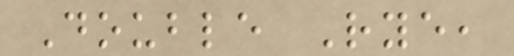Double Rye,
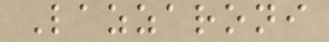Lazzaroni
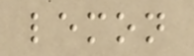lemon
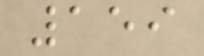159
